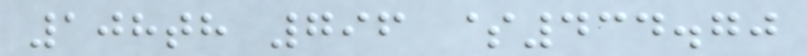108th 796 $434.70
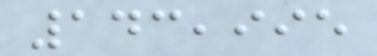143,995
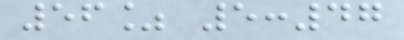56% 5:47
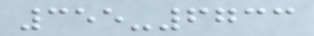355-6733
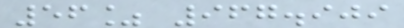56% 967.909
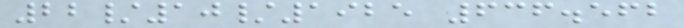22/10/1925 636.562
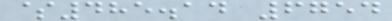$485.14 6754
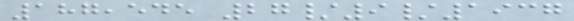187,545 27/9/1937
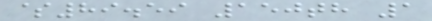$89.59 150th 1
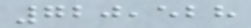720,528
